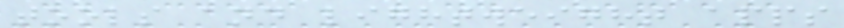tools and lightweight apps
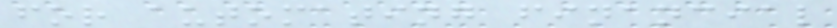for automating financial
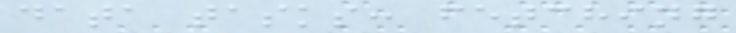data tasks: fetching
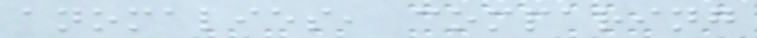anomalies, comparing
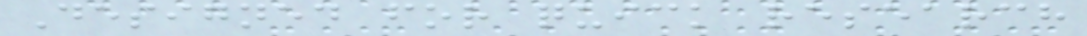Designed for quick research
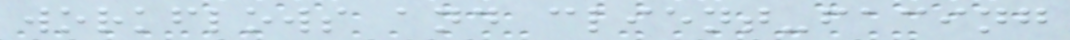workflows and client-facing
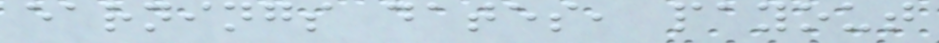earnings dates, payout
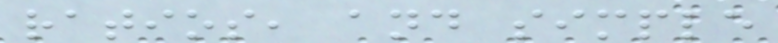ratios, and simple
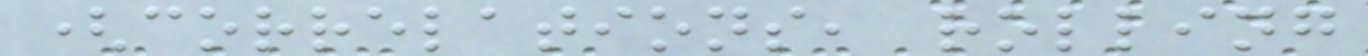(correlations, rolling
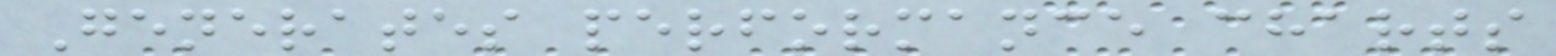Generates performance charts
